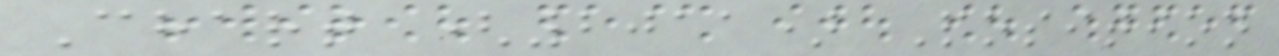Chart (2011) Position
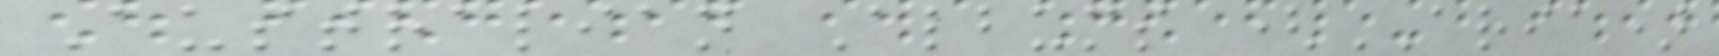Australian Albums (ARIA)
